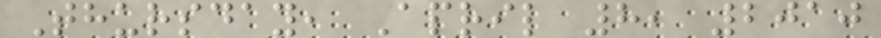Thursday, April 8, 2010
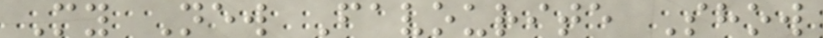My New Favourite Show
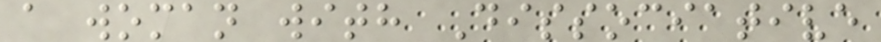a woman with Dissociative
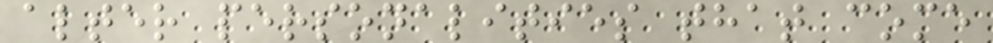alter personalities that come
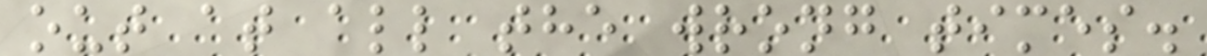out at all the wrong times.
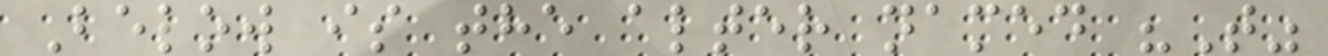Below is the alter named "T"
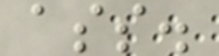ass.
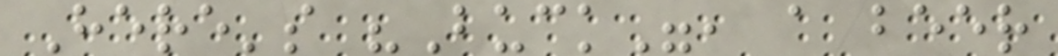Here's "Buck", a beer
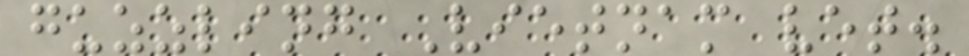guzzling Vietnam vet.
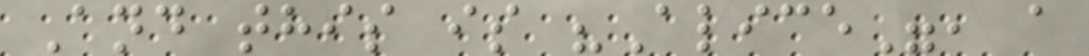And this is "Alice", a
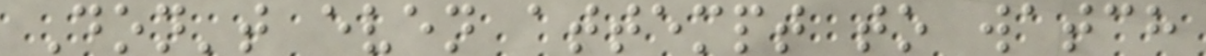Don't even attempt to watch
